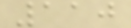110
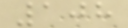108
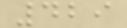429
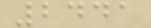2441
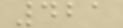421
